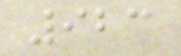923
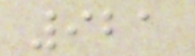921
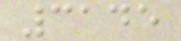3145
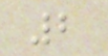2
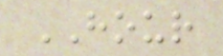HOUR
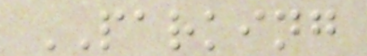PARKING
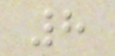8
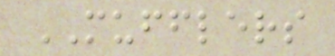MUFFLERS
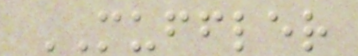MUFFLER
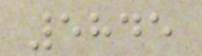5845
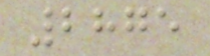2875
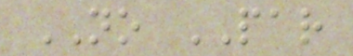NO PAR
